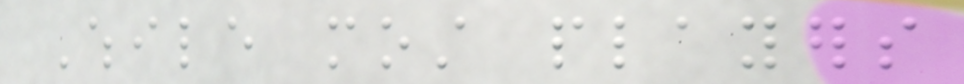While most players
